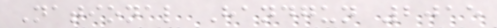National Handgun 2015
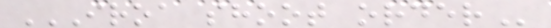IROA SHOOT ORDER
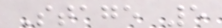Stage 5
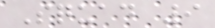Squad 9
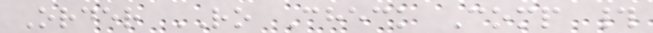Order RO Check Comp #
